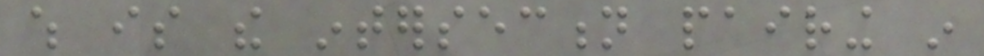which is the intersection pairing in
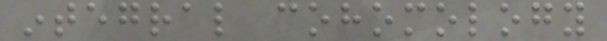integral cohomology
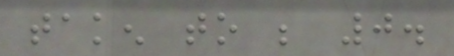taken to be 0.
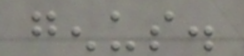genus.
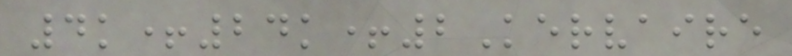4k+24k+2Kervaire
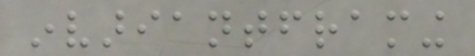invariantframing
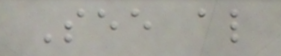See also
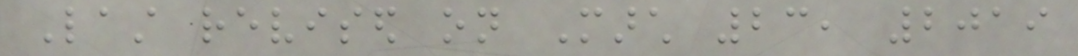Last revised on March 23, 2019
